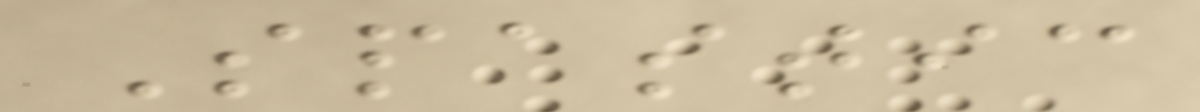Spastic
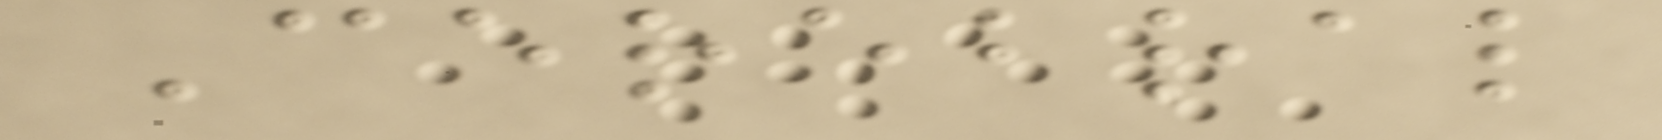Cerebral
